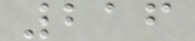216
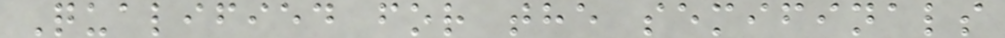Qualified for the semifinals
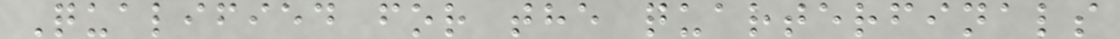Qualified for the quarterfinals
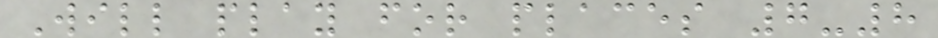Will play for places 7-8
